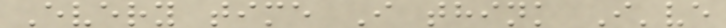Every time I think I've
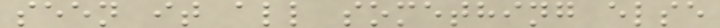seen it all something else
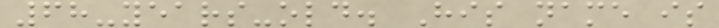68-years-old. His name is
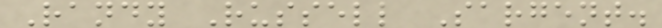Randy Russell Sargent.
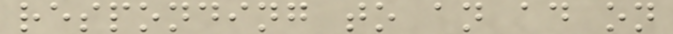responding to an ad on
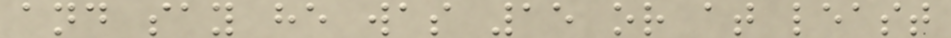and say he was 15 or at least
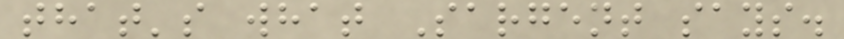that's what Sargent says.
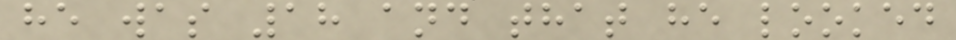he was 18 and that he looked
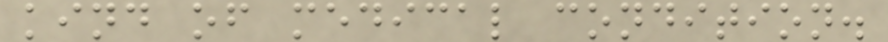kind of medical condition.
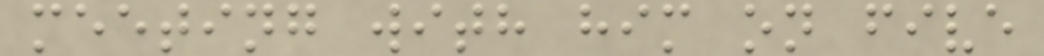meeting with him on five
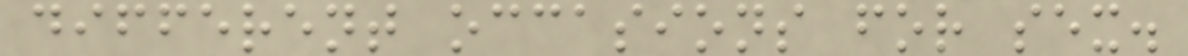different occasions for sex.
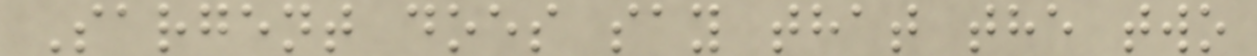Sargent does say that the two
